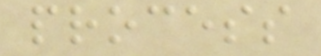process
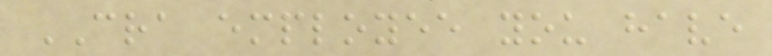CRA employee you have
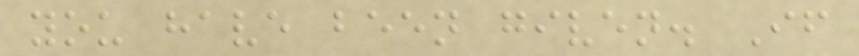you have been given. If
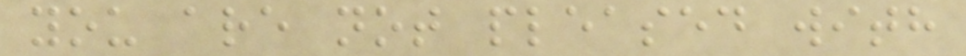you are not pleased with
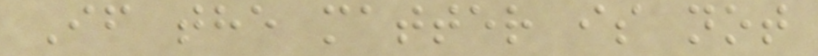If the matter is not
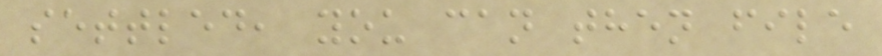settled, you can then file
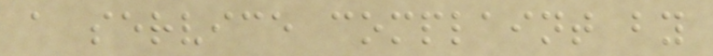a service complaint by
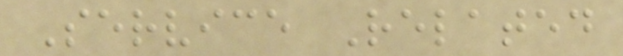Service Related
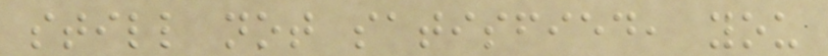still not satisfied, you
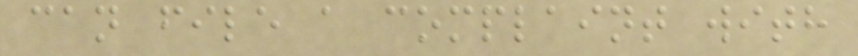can file a complaint with
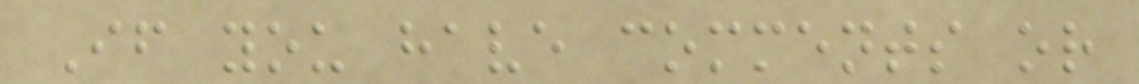If you have comments or
